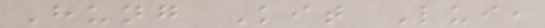Hung Kit Lui,
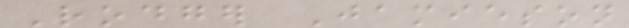Rodger Jamieson
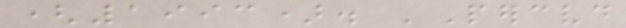(1993). 'Perceived
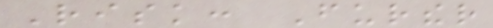Risk: Further
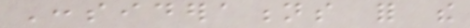Considerations for the
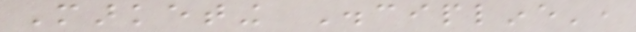Marketing Discipline',
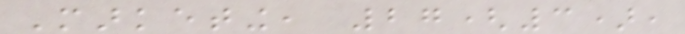Marketing, 27(3),
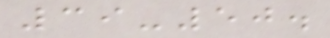39-50.
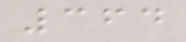364
